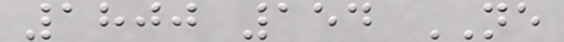1800 154 NE
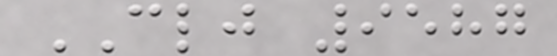CLJ 9587
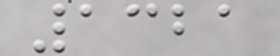1321
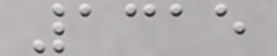1315
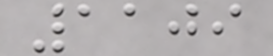1109
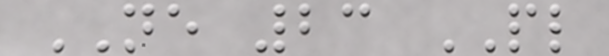NE 23 PL
